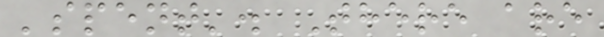'spent'. There are
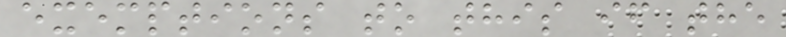exemptions to this if the
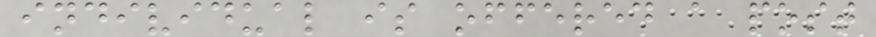individual is offered a post
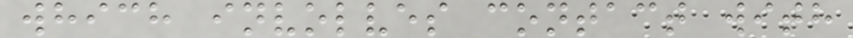which involves contact with
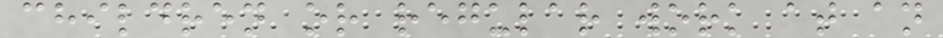children or regular work at an
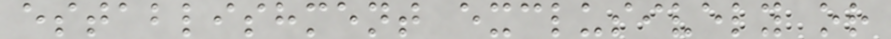establishment exclusively or
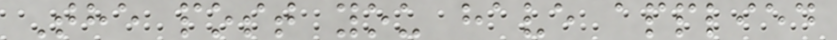The post you have applied
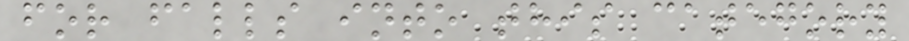for falls into this category
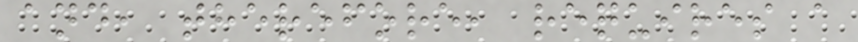and, therefore, requires a
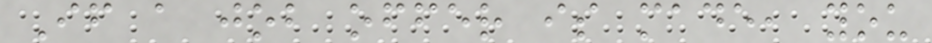If a job offer is made, you
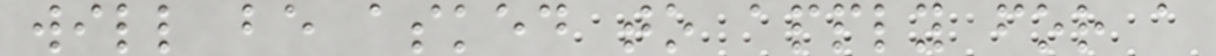will be asked to apply for a
